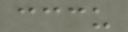cccu
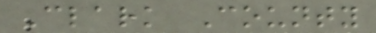Clark County
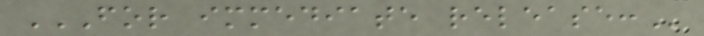FOR IMMEDIATE RELEASE:
